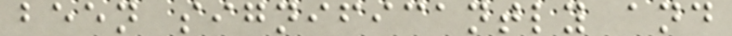been significantly and
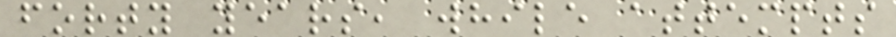forty years, while attempts
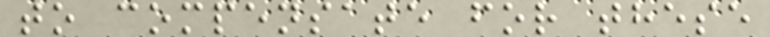to compensate for these
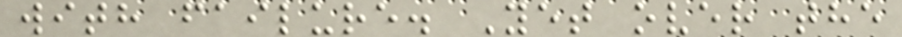with failure. Yet over the
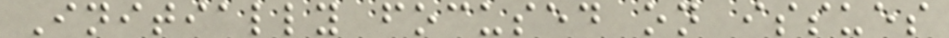Initially focused on issues
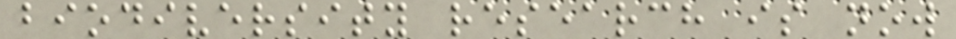biodiversity research is now
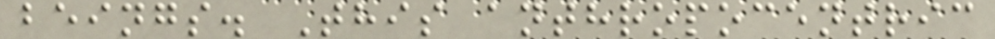beings. This anthropocentric
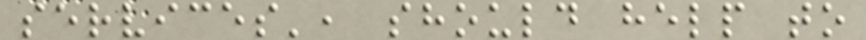services', should help to
